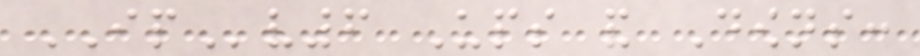IPv6 Ups and Downs:
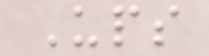Ups
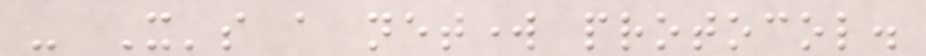- It's a network protocol.
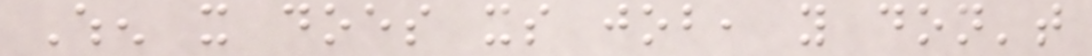When it does its job, you don't
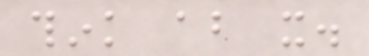think about it.
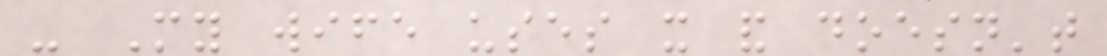- My wife uses it and doesn't
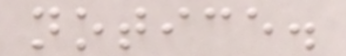notice.
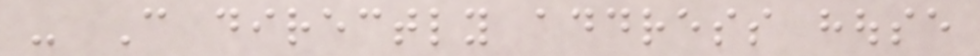- Can directly address house
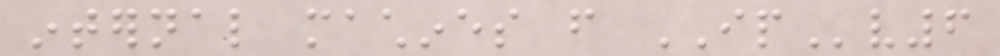internal machines from IPv6
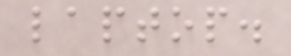laptop.
